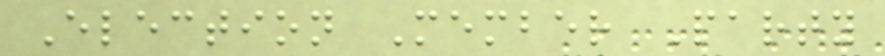Election Member Party
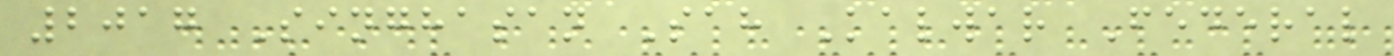2017 Singhasan Sah Kalwar Federal
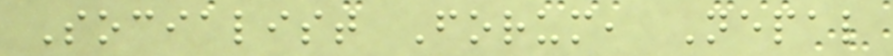Socialist Forum, Nepal
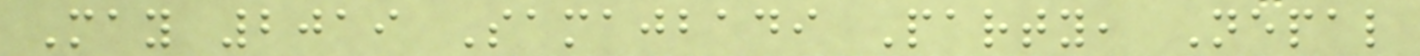May 2019 Samajbadi Party, Nepal
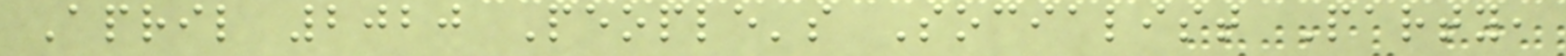April 2020 People's Socialist Party,
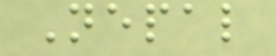Nepal
